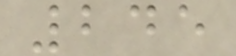245
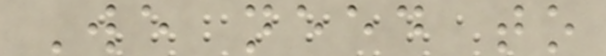We need to
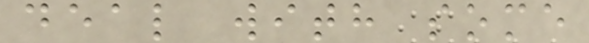deal with some
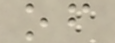of
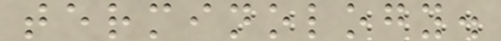terminology.
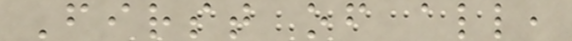First of all,
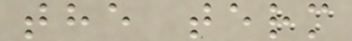the term
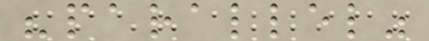"parallel"
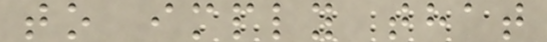to imply that
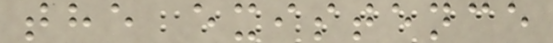the existence
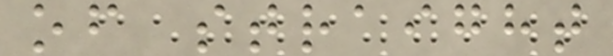of straight
